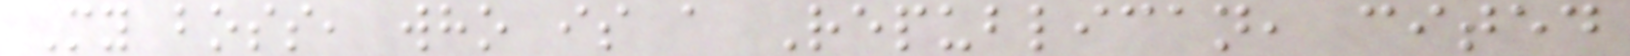My boss, who is a Republican, cited
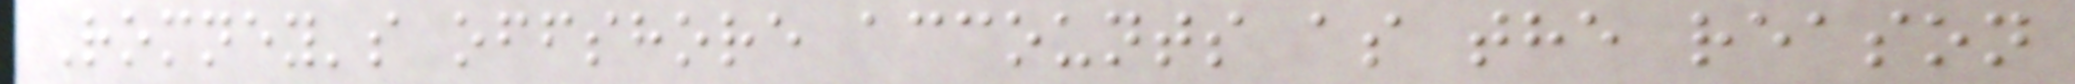Romney's offshore accounts as the reason
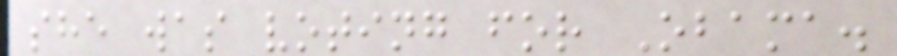she was voting for Obama.
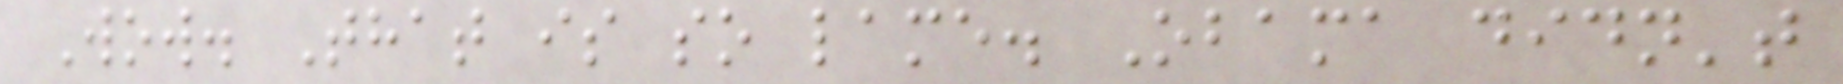Wow. That is so lame. Obama didn't
